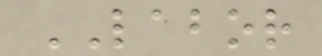LABOR
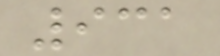931
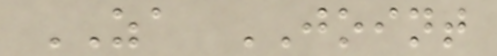ZA JOINT
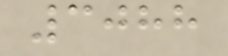3088
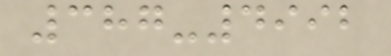387-4992
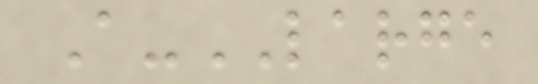A-LARGE
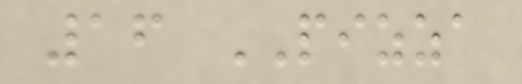16 PIZZA
